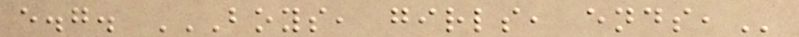e.g. BOYS, GIRLS, ENDS,
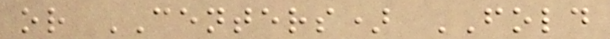or CENTERS) FOLD
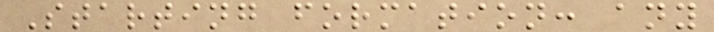Starting formation: any
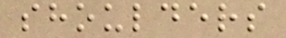shoulders
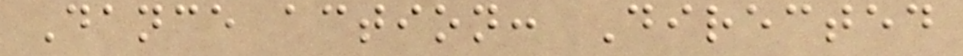Dance action: Directed
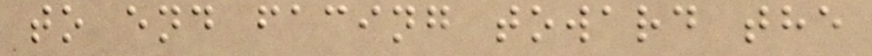to end facing toward the
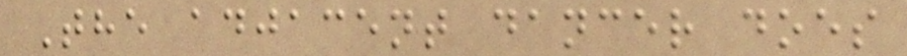The adjacent dancer does
